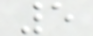5
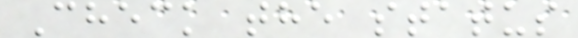Check the status
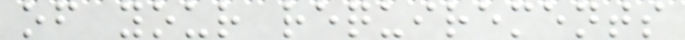of your requirements
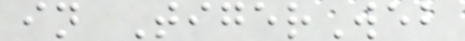in TigerWeb
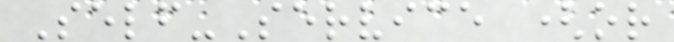Self-Service (or
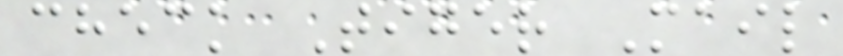check Tiger Mail
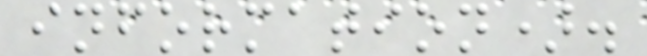information).
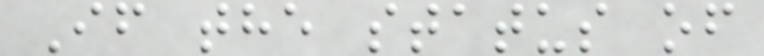If the status of
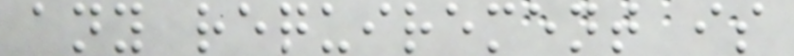any requirement is
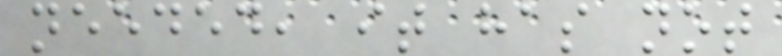needed, it has not
